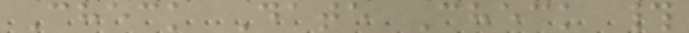Check Date Check #
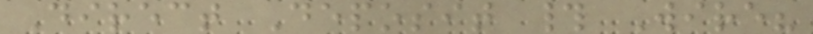Direct Deposit # Wire?
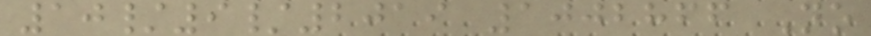10/9/2019 1002866 No
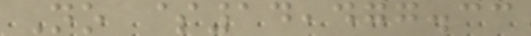No $14,477.33
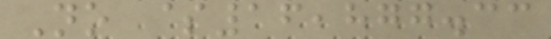No $16,877.33
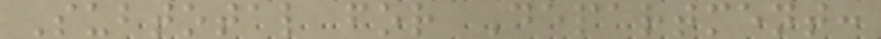Subtotal for Department:
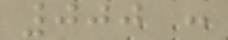000 :
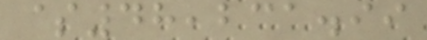$48,231.99
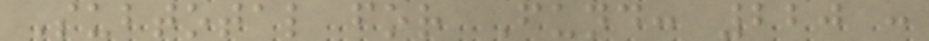Subtotal for Fund: 220 :
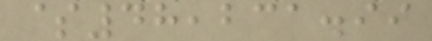$48,231.99
